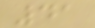41
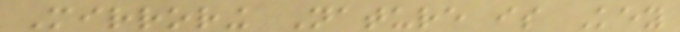Mirroring Nature is Key
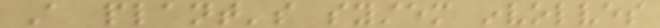A plant's system involves
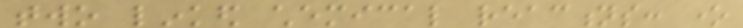two linked chemical reactions: one
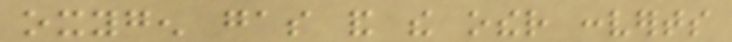oxygen gas and the other converts
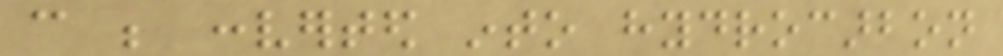can be converted into hydrocarbon
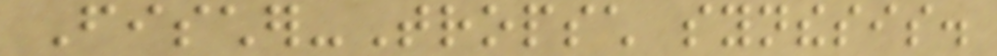Fischer-Tropsch synthesis.
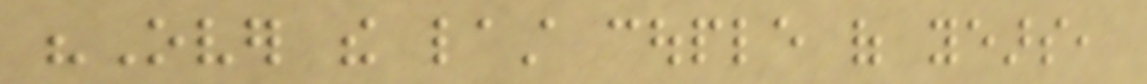"Over the last couple of years,
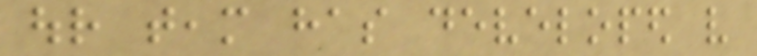our team has developed very
